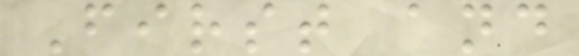First and
